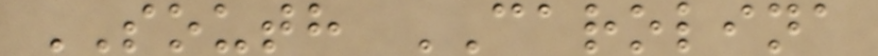SOUTH CAROLINA
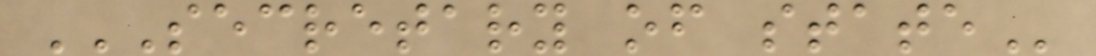SECRETARY OF STATE
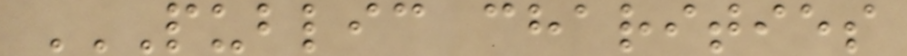PUBLIC CHARITIES
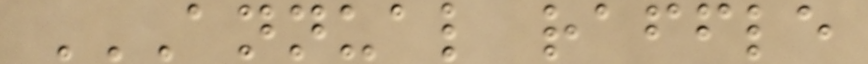ANNUAL RAFFLE
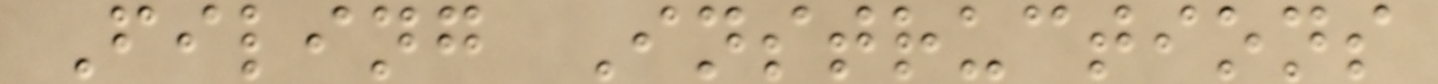Filing Instructions
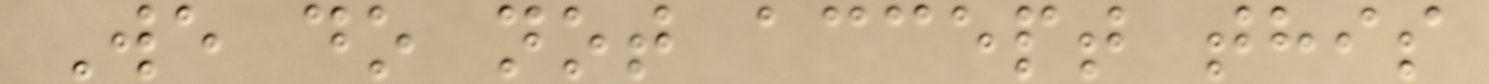We do not accept this
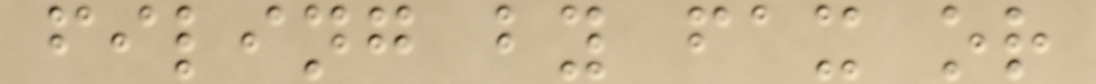filing by fax or
